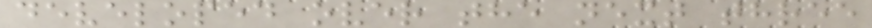developed over the next three
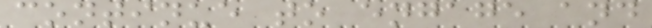continue to engage and
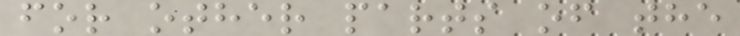for other parts of the
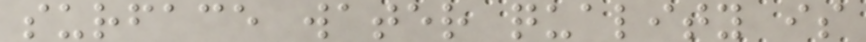surface water quality is
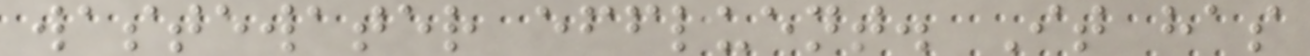wastewater effluent. It has
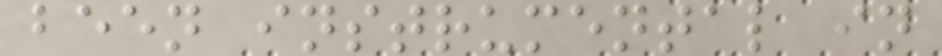been instrumental in
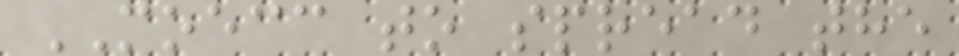MOECC to spread the
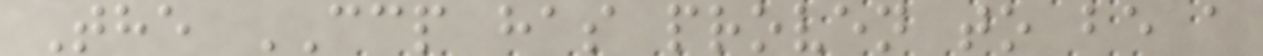The CCP has proven to be a
